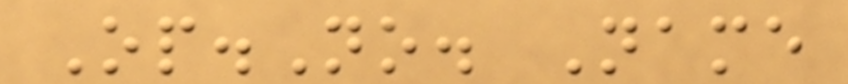Op.No. Name
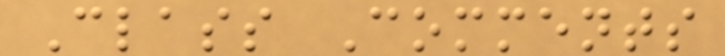Class Comments
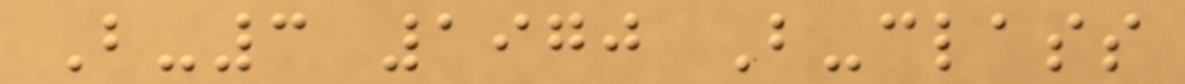B-3 1970 B-class
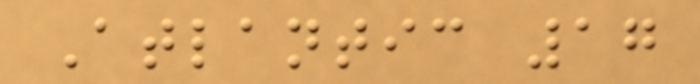Atlantic 17
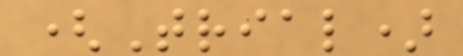(Trial)
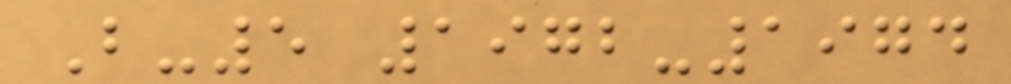B-5 1972-1974
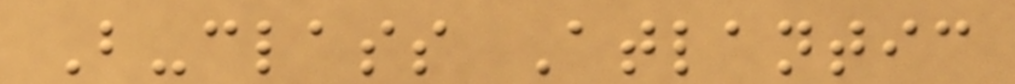B-class Atlantic
